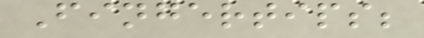Fingertips;
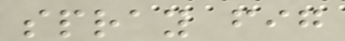spray fig
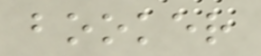booker
